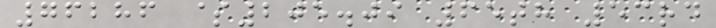76286 $205.09 65th 53rd
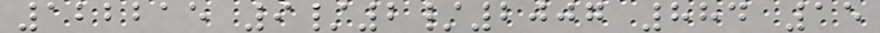122215 9/2/2007 884 15
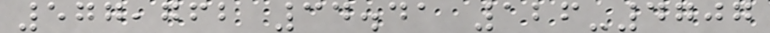577,762 34.41 126-4707
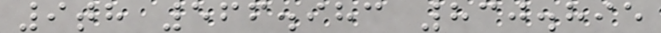9th 566.983 830.895
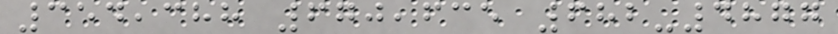354,388 670,635 682-4877
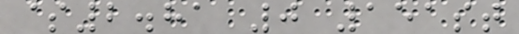$2.81 0 151st
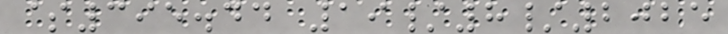$395.44 19/8/2025
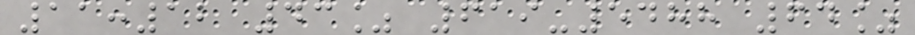11:12 43% 619-5488 64%
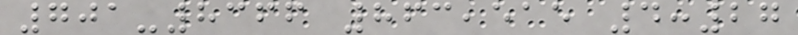701-8366 863,515 4:27
